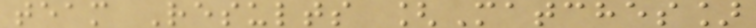team Results [Matches]
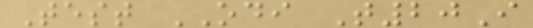Test ODI T20I
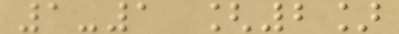1-1 [2]
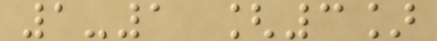1-1 [3]
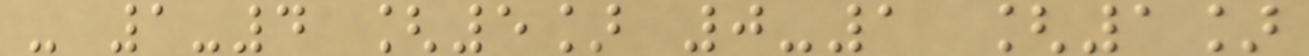- 1-4 [5] 0-1 [1]
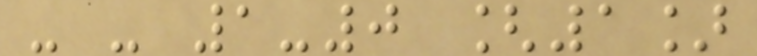- - 1-0 [1]
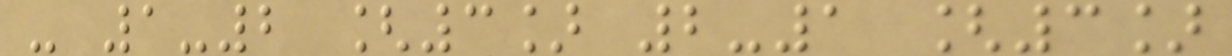- 1-2 [3] 2-1 [3]
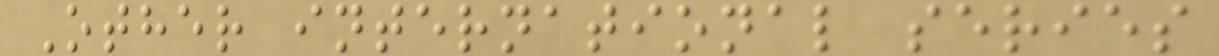Other international series
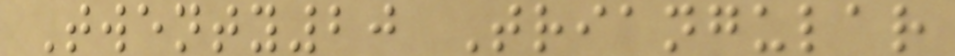Twenty20 Triangular
